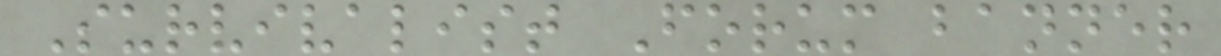Survivalist Forum banner
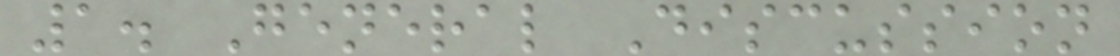1. General Discussion
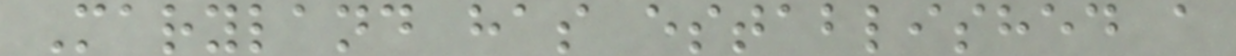Maryland has established a
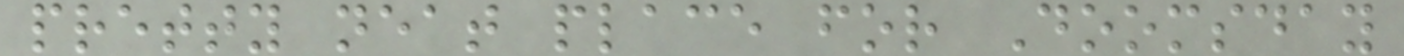pretty neat place for Doomsday
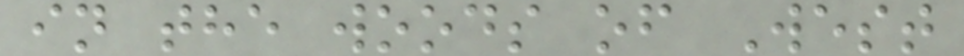in the woods of West
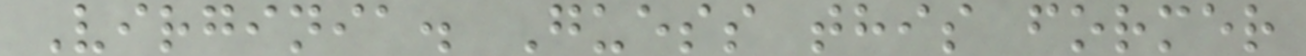Virginia. Guess this former
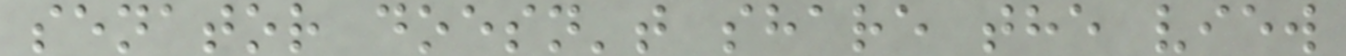senator doesn't share the view
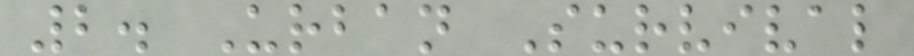2. Urban Survival
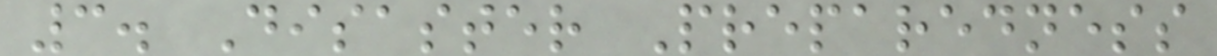3. Disaster Preparedness
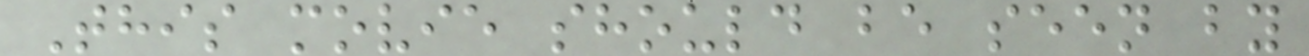This movie should be seen by
